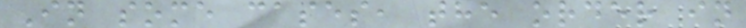In some cases, the order in
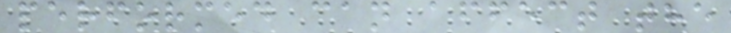performed can affect the
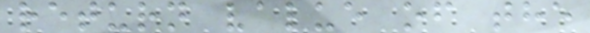return value of the
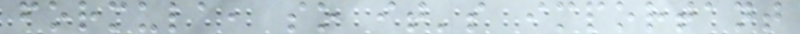formula, so it's important
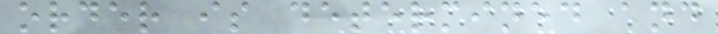order is determined and
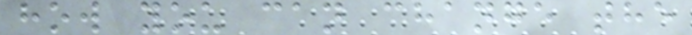how you can change the
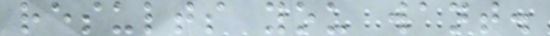results you want.
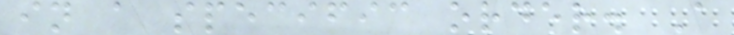in a specific order. A
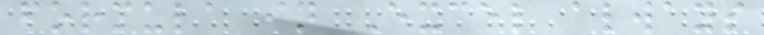formula in Excel always
